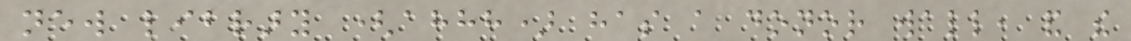new library (ahhh) has a donor wall, and the
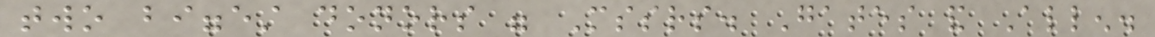two biggest donors were Mssrs. Gates and Allen.
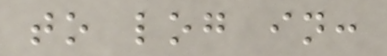to log in:
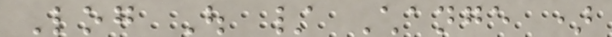Log Out / Change )
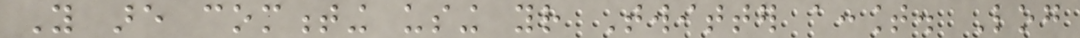You are commenting using your Twitter account. Log
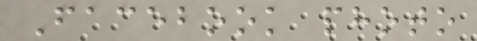Facebook photo
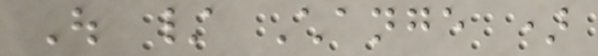Out / Change )
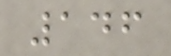146
